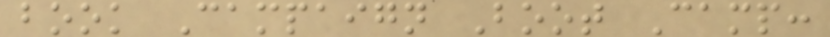book Campaign Boot Camp:
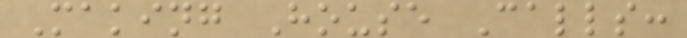Making House Calls:
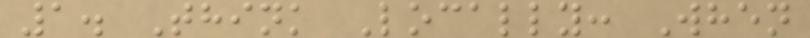1. Think Locally: When
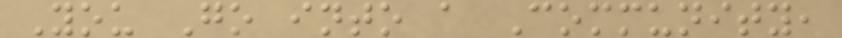You Go into a Community,
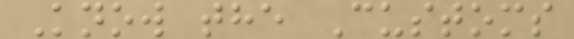Know the Customs
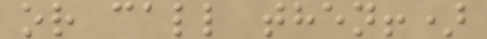or call then!)
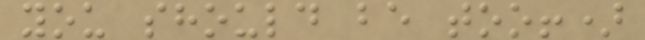you should be too!)
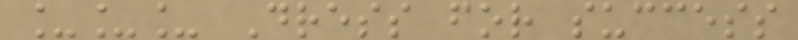___ Dress for success
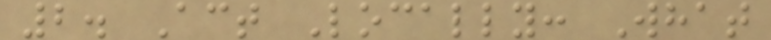2. Act Locally: What
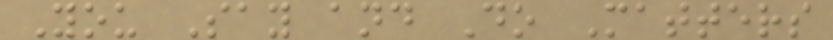You Say and Do Matters
